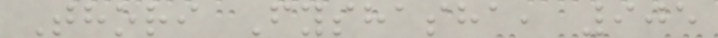Thori Fyshasha, 905
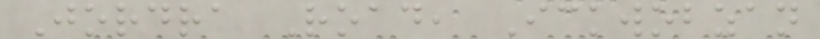Jordra Road, Ickwobzan
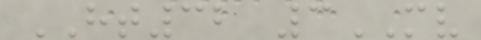HT32 3MV
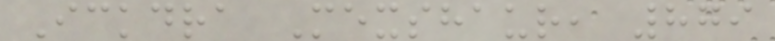Ickdra Mexshaur, 879
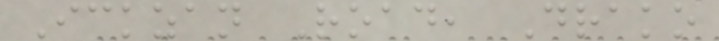Ickzan Road, Drako
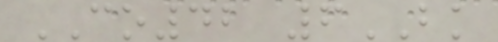CO42 6BK
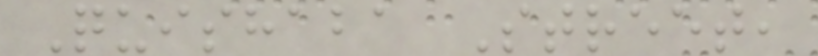Quishaba Street,
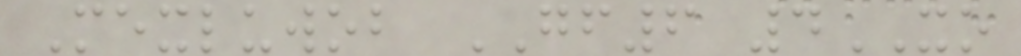Mexluwob GF6 4XO
